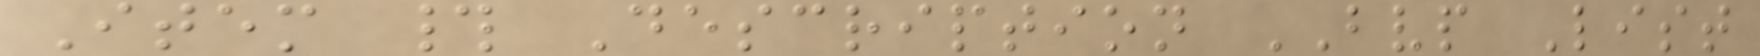Item # Description BVP List
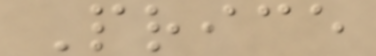Price
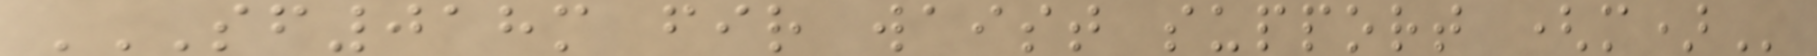SF018M FIR WAIST SUPPORT (M)
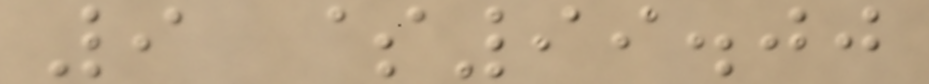9 $99.00
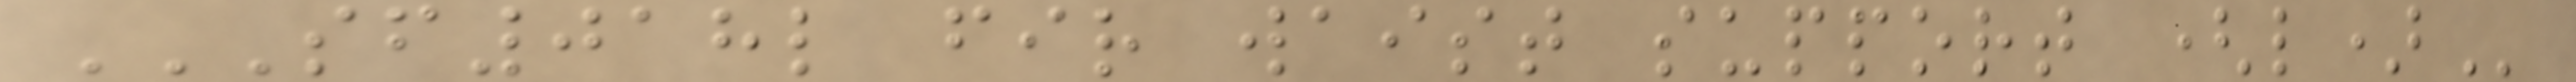SF018L FIR WAIST SUPPORT (L)
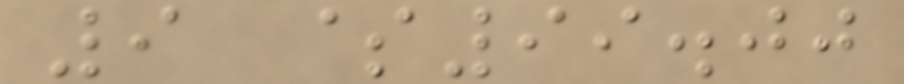9 $99.00
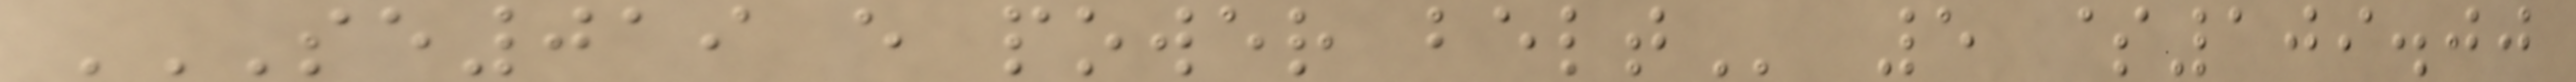SE019 E POWER BELT 5 $109.00
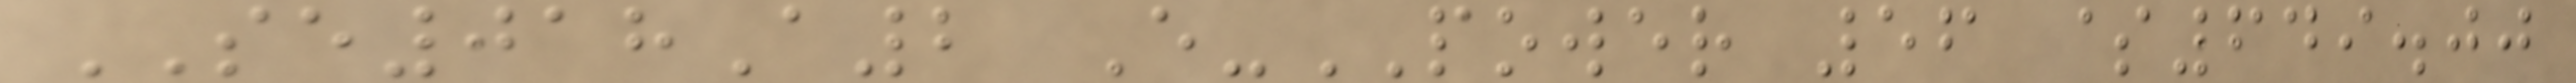SE018A2 E-POWER 56 $649.00
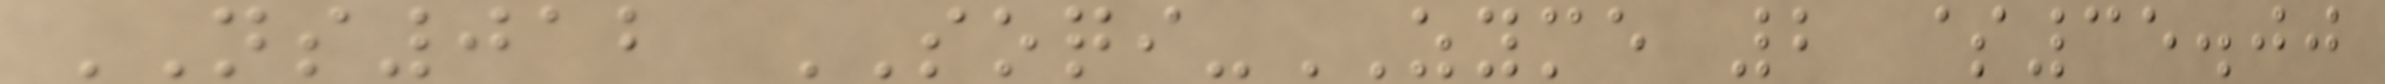NS012 SOQI-ZYME 2 $35.00
